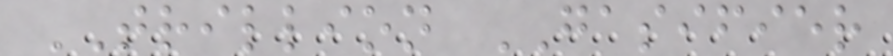TRILLION GASIFIER
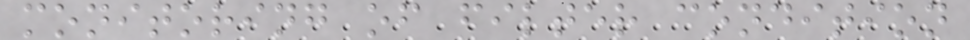monitoring of filter condition
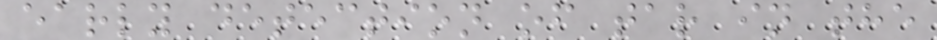early detection of tar in the
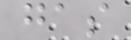gas
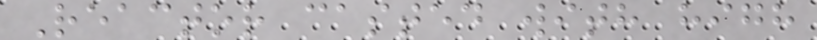Reactor casted with high
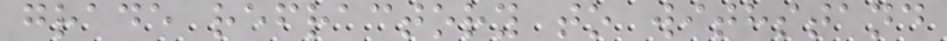grade refractory to withstand
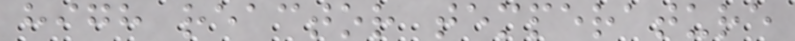high reactor temperature
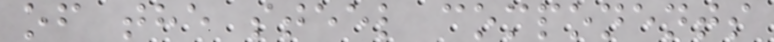of the steel components
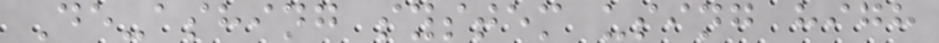De-ashing system using high
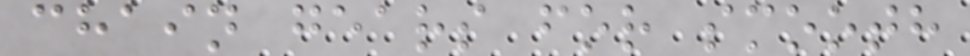chain gears for smooth
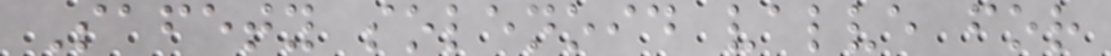Safety solenoid valve for
